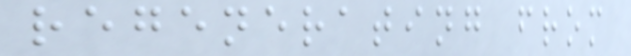regenerating from
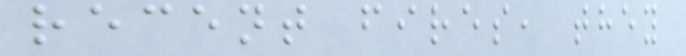recent fires, they
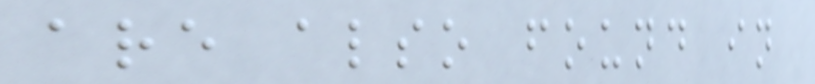are also found in
